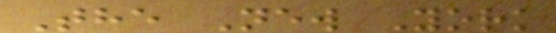The New York
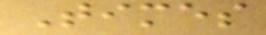Times
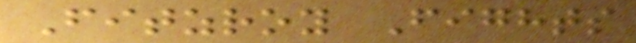Fitzroy Fights
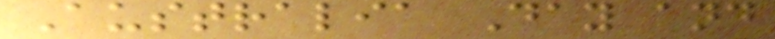Australia Day and
